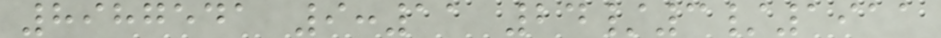8987541 9:11 24/3/1911
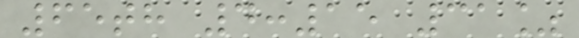65th 4:15 31%
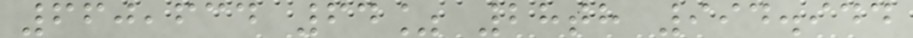660,634 64% 28th 994.944
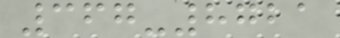367-8721
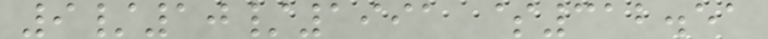9/10/1991 $312.51
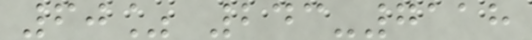60% 243-7118
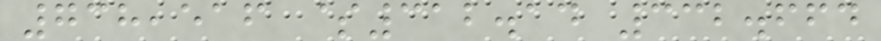738,516 $312.14 332.664
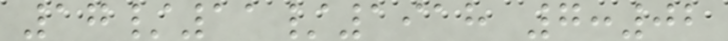17/11/1918 7:02
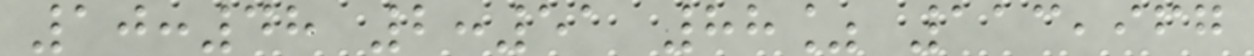10:48 2:51 88% 113,967
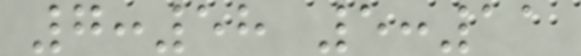7:58 5:11
